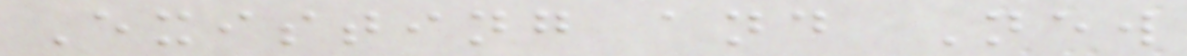Existing and New
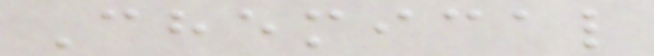Chemical
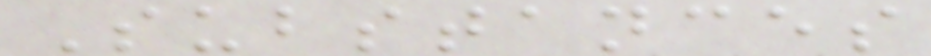Substances
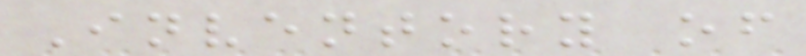Inventory of
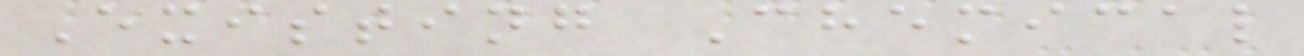Existing Chemical
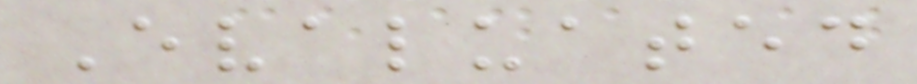Evaluated
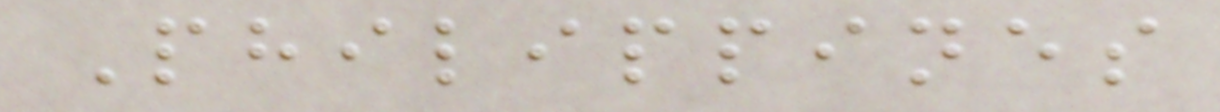Philippines
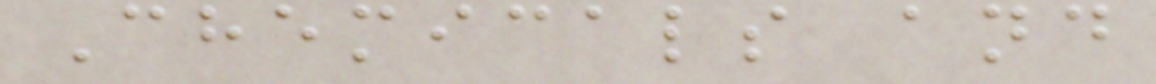Chemicals and
